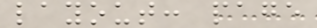layout: page
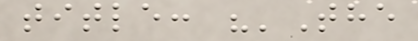title: "'The
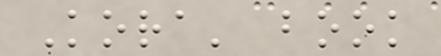Kora' book
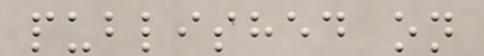published on
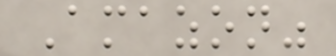Amazon"
